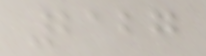2127
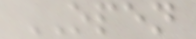OPEN
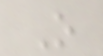O
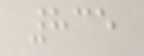835
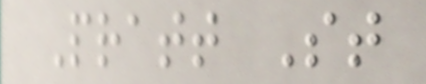Pratt St
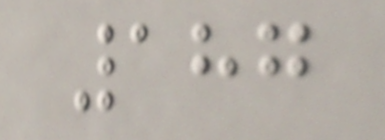187
